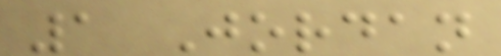1 Jordan
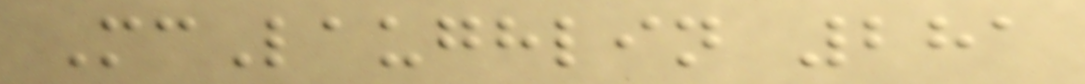McLaughlin 281
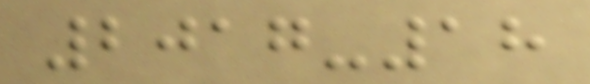2017-18
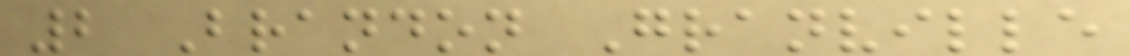2 Brandon Granville
